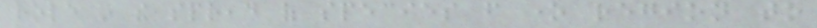role in the spread of species from one region to
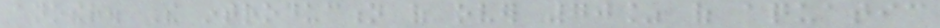another. The introduction of over 70% of aquatic
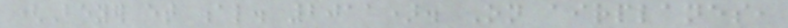(Beyer et al. 2011). On airplanes,
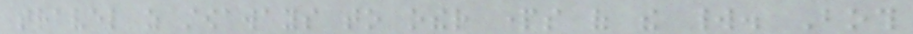travel as stowaways to other parts of the world. Both
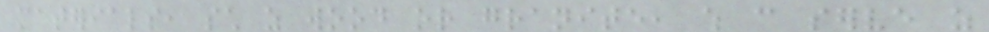materials, such as wood or granite, which can serve as
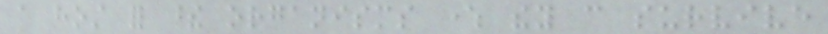a host for these organisms where they can survive
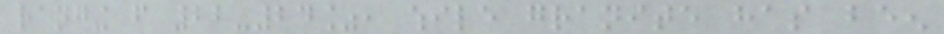ranging from 22-24%, while granite has been
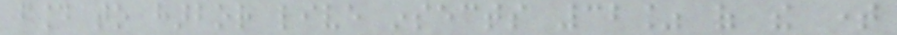found to harbor live insects 32% of the time
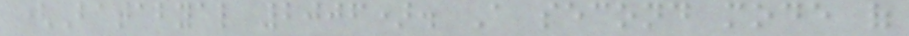(Batabyal 2006). A second mode of
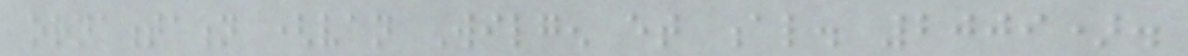ornamentation (van Wilgen et al. 2009).
